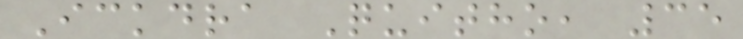Ickdra Quitho, 35
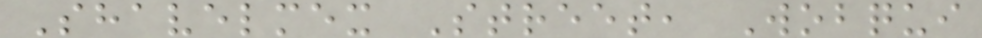Shavelmex Street, Wobqui
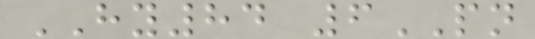HY84 6PN
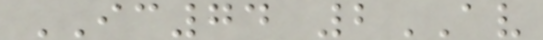IC74 2AV
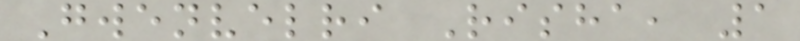Gwenvelri Risha, 1
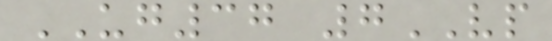UG37 7VP
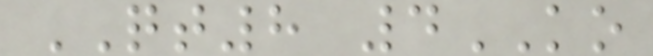QT8 4KO
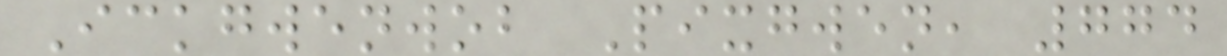Ickgwenwob Pixgwen, 774
